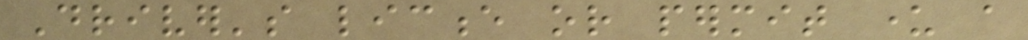Driver's licence or permit under a
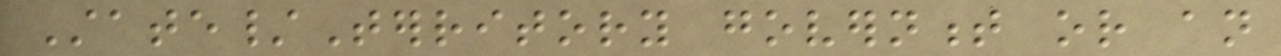State/Territory government or an
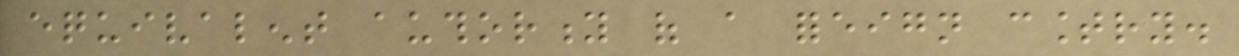equivalent authority of a foreign country.
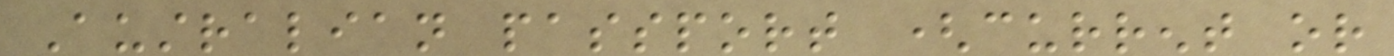Australian passport (current or
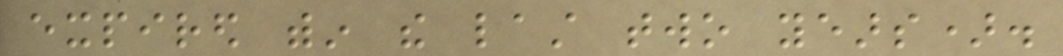expired within the last two years).
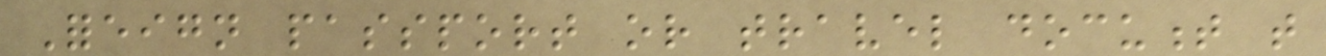Foreign passport or travel document that
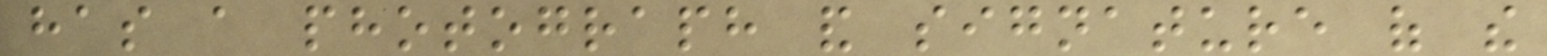has a photograph and signature of the
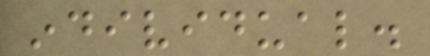individual.
